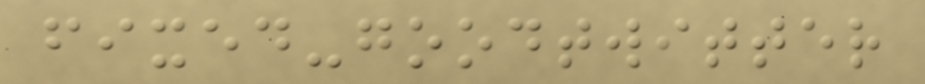fixed-goodtwitter
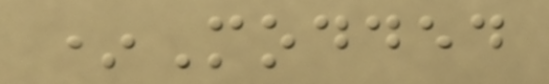*Modded
